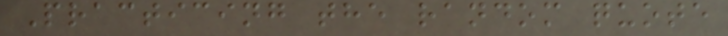Practicing the random quote
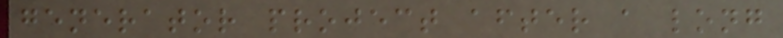generator project after a long
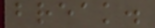break.
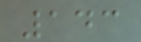143
